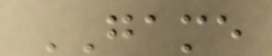GAME
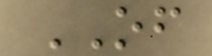OF
